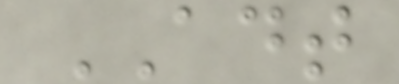ADT
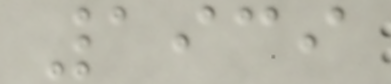1939
